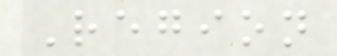Region
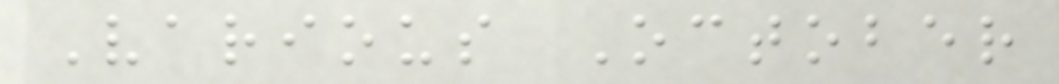Various October
